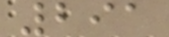291
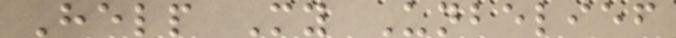Help My Unbelief
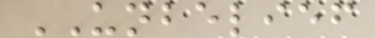UNBELIEF
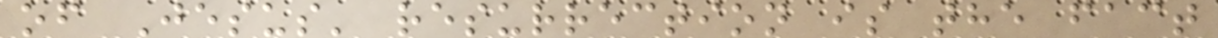of Jesus' resurrection is the fact
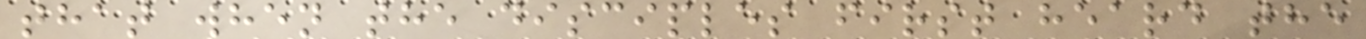that when the disciples first heard the
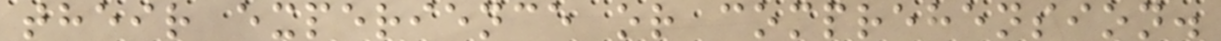their experience or comprehension.
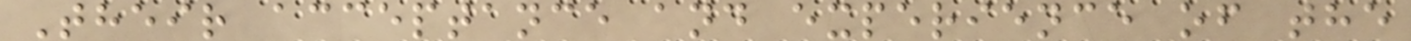Their acceptance and experience of the
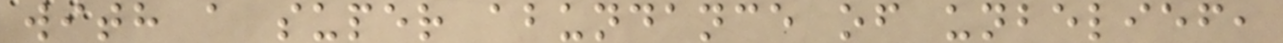with a super abundance of unbelief,
